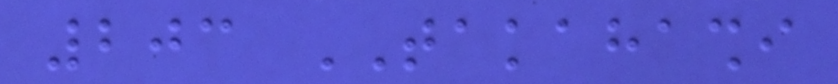203 TAKAHASHI
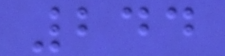244
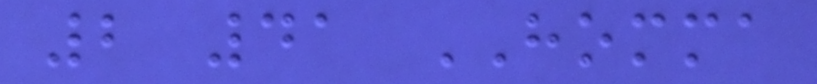2 41 HOMMA
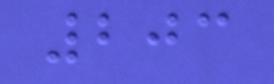203
